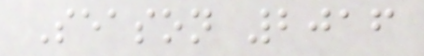Season 2016
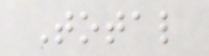Total
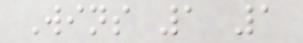Wins 1 1
